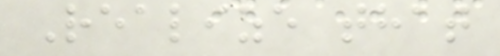Realize that
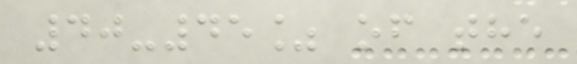40-45% of the
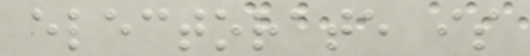electorate is
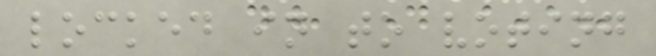locked in to voting
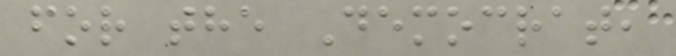for the Democrat,
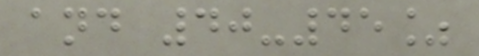and 40-45%
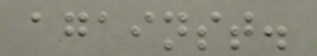against.
